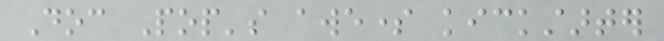Doc Pop's awesome kickstarter
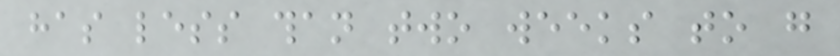has less than two weeks to go
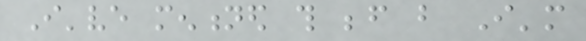I've mentioned this before but I'm
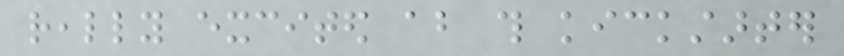really excited about this kickstarter
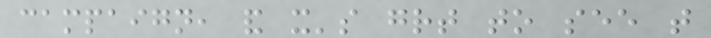campaign, and it's great to see that
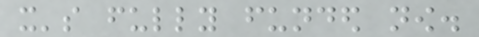it's fully funded now.
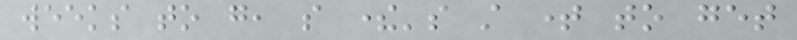weeks to go, so there's still time to get
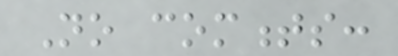No comments:
